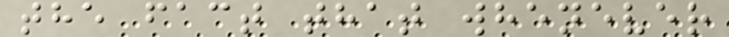the fact that whenever
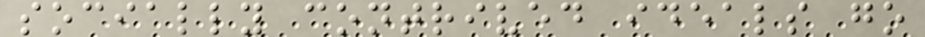socially contrived ideals go
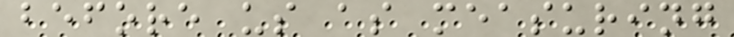before us as measuring
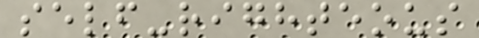self-righteous
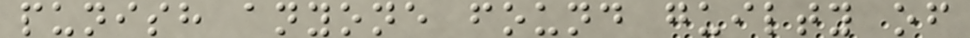punish anyone found guilty of
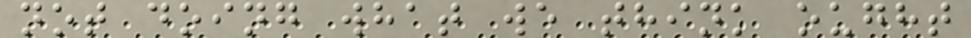not doing what we think ought
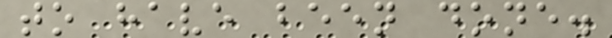to have been done.
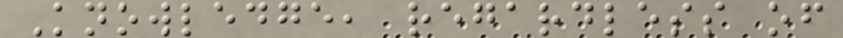Knowledge, regardless of
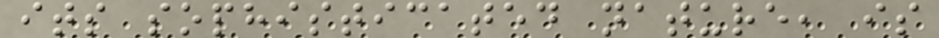its sophisticated nature, is
